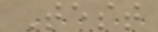Test
